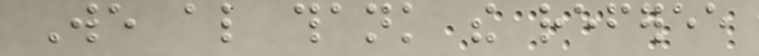We also thank the referee
